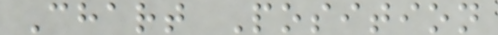Chart Position
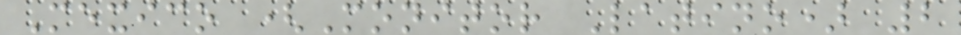Mexico (Monitor Latino) 2
